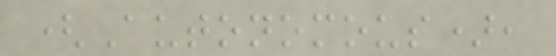(Autonomous),
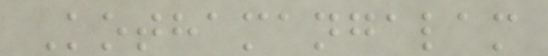Kothamangalam
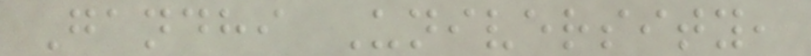Gandhi University,
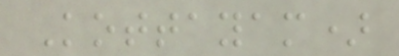Kottayam)
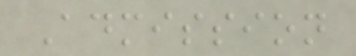Admission
